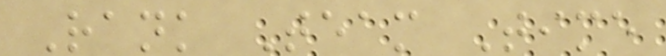Rank Team Time
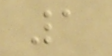1
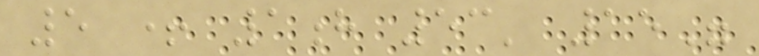5 + 1h 53' 15"
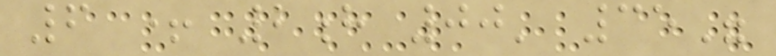6 + 2h 00' 35"
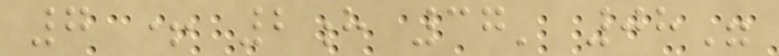7 + 2h 37' 08"
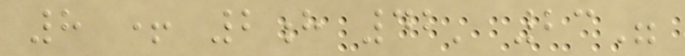8 + 2h 42' 23"
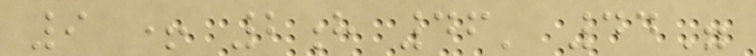9 + 2h 46' 44"
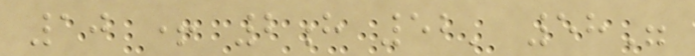10 + 2h 52' 58"
